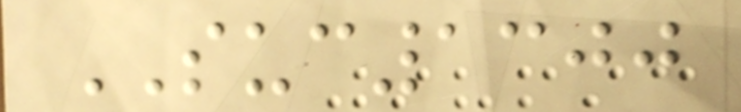SUC1300
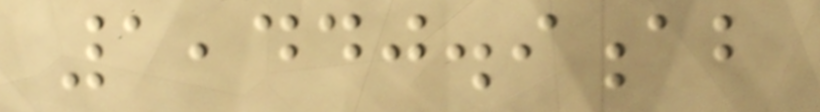1,440.9ab
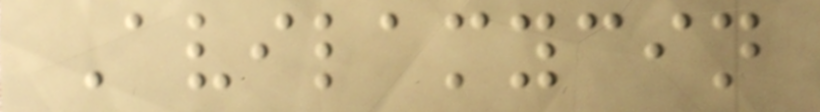Avilamycin
